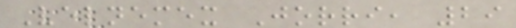Velnemex Jorri, 29
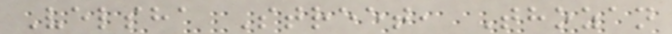Velsha Street, Thozan
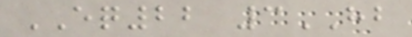EQ22 3HB
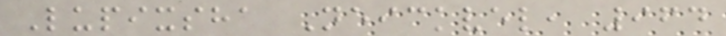Lupixsha Neickvel, 964
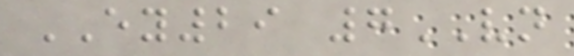EY29 7VN
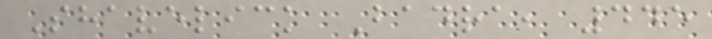Shavelick Badra, 445
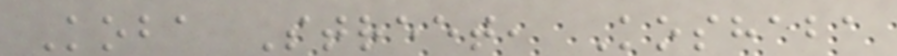Koba Street, Koshaba
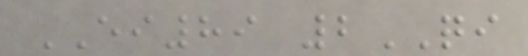EI89 2QI
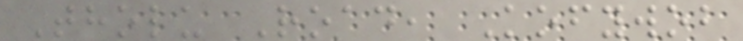Tholu Road, Kofywob
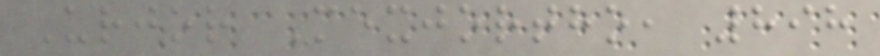Urjor Mexjortho, 898
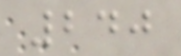240
